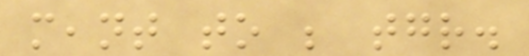meant to be together.
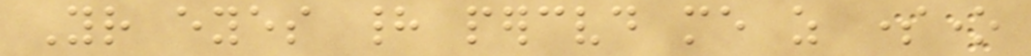Your eyes had perceived me as someone
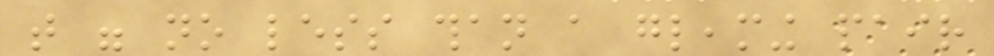that were no less than a gleaming pair
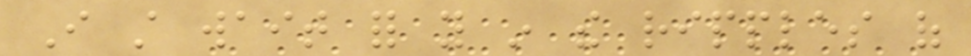I still wait for you in the ripples of
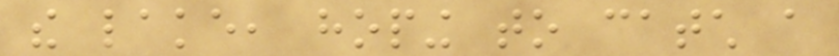the lake, hoping to catch a
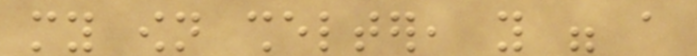my own shelter, you were a
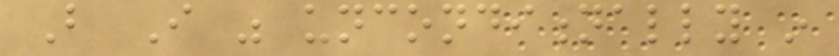But I was unconditionally in
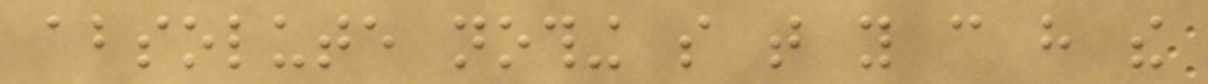absolute nothing so that you can have the
